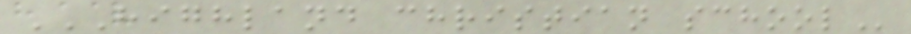HIGHLAND CHRISTIAN SCHOOL
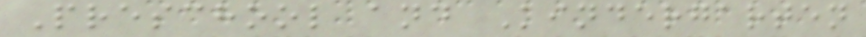Preschool and Kindergarten
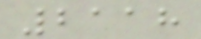2118
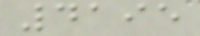4195
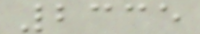2335
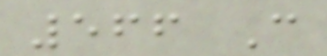566 C
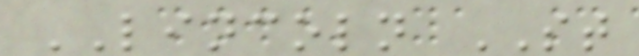LINCOLN ST
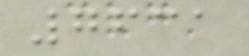7631
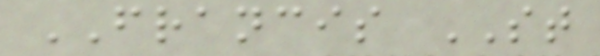FRANCIS ST
